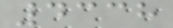4338
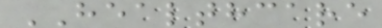HEALTHCARE
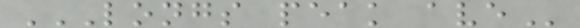LONGS PEAK AVE
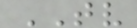TV
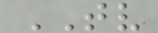TV
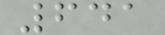641
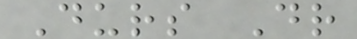Durs Dr
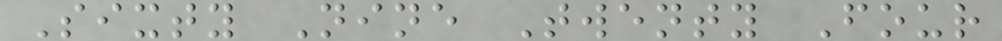Sixty Nine Twenty Four
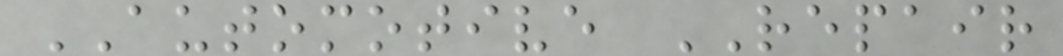AUTOMOTIVE REPAIR
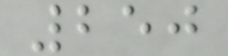250
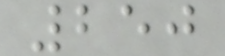250
